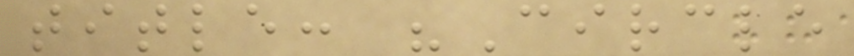title: "Circle
